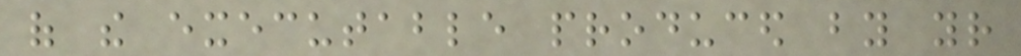of the executable produced by your
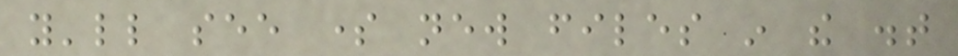you'll see some new files in the dist
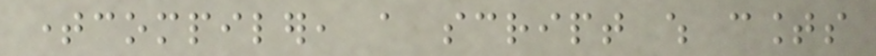timecompiler, a script which counts
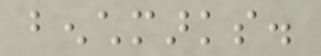benchmarks.
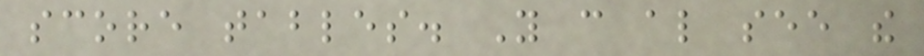score tables. You can also see the
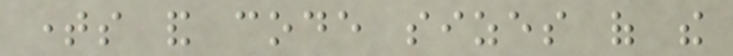times and code sizes of the
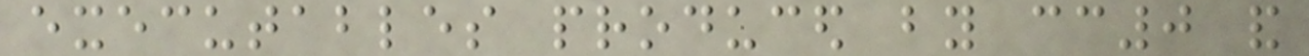executables produced by cc0 and
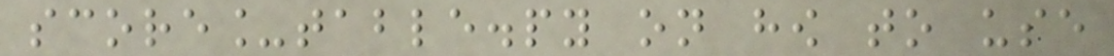score_table.py on how to use
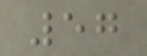57
